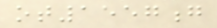ot1557g
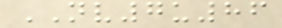NV7u86
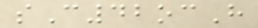sC42ocH
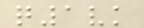q1vk
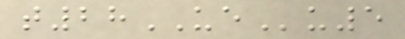t28UEu5
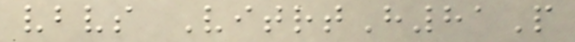vbvs VitrtH81P
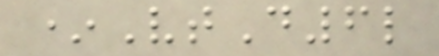*VtD6l
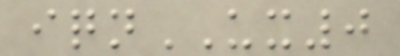iqnUX0
